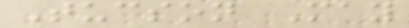Tucson May
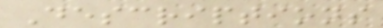Descriptions
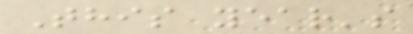This year's
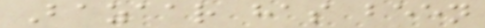Bazaar has been
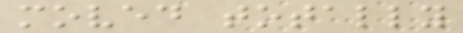moved totally
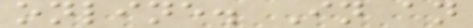online. In an
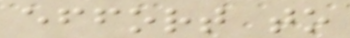effort to
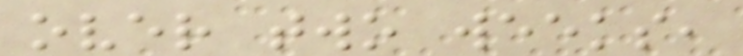over two weeks,
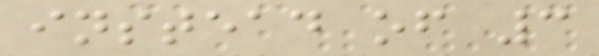instead of 3
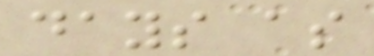days as
